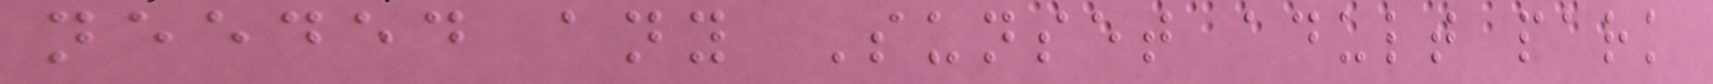needed any Sunset adult park
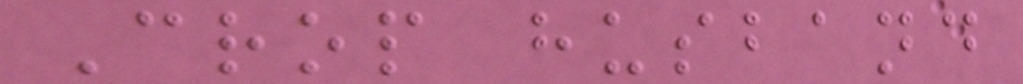Crop husband
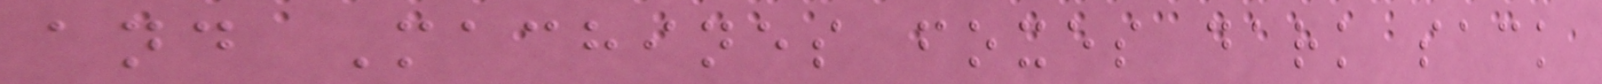and Machines foxes dark sack
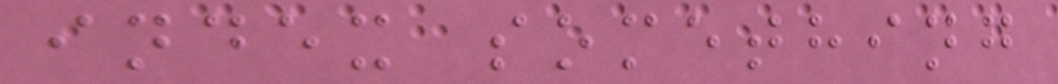index something
